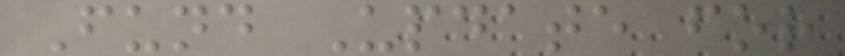Fund Update for
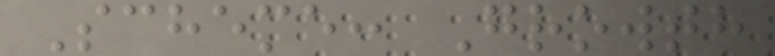Scheme: Growth
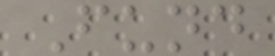Fund
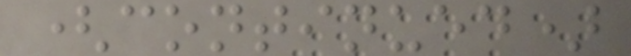(continued)
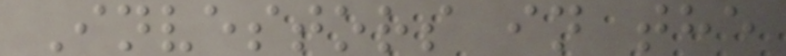Investors in the
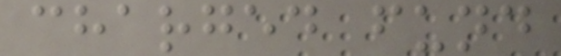charged fund
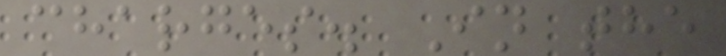charges. In the
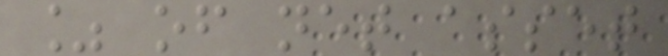% of net asset
